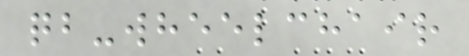qb-wheelchair
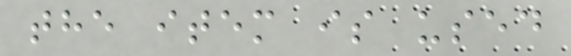the item is used
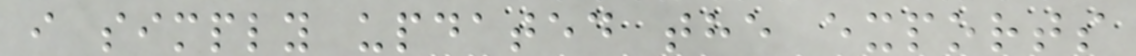i simply updated the exports
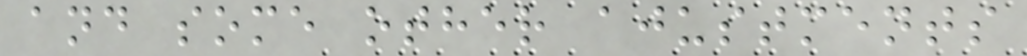and some other ajustments
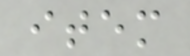item
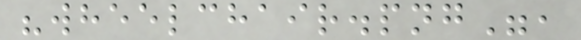"wheelchair.png",
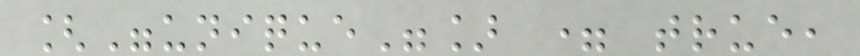["unique"] = true,
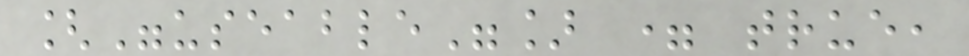["useable"] = true,
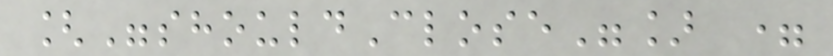["shouldClose"] =
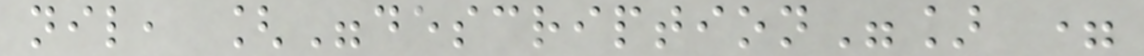nil, ["description"] =
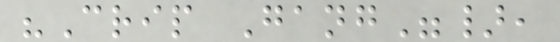"Crip Gang"},
